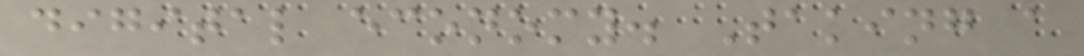digital economy. Taking a
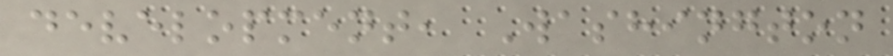development, Washington
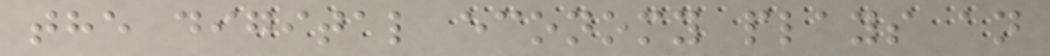the digital economy plays an
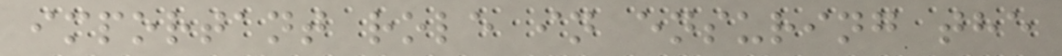important role in ensuring the
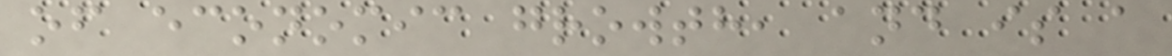of economic growth, and is a
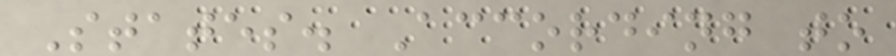States. According to
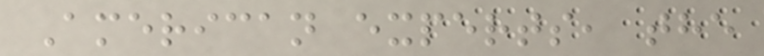American experts, the
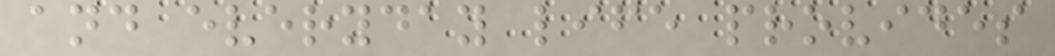and everyday life provides
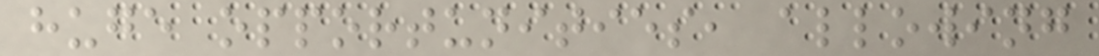huge opportunities, allowing
